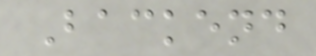Backend
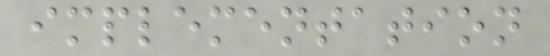implementation
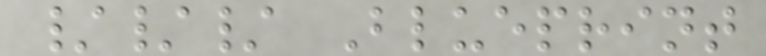/// Blueprint
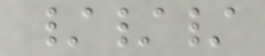///
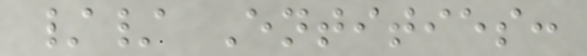// Entities:
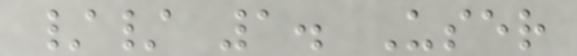// 1. User
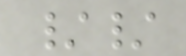//
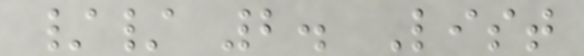// 2. List
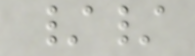//
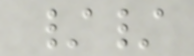//
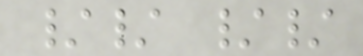// //
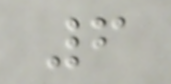6
